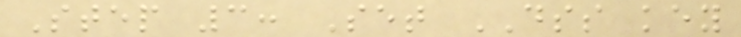Step 3: Set DSS key
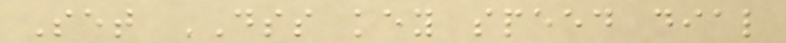Set DSS key speed dial
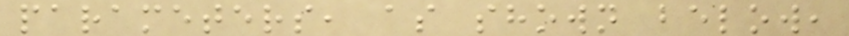parameters, as shown below,
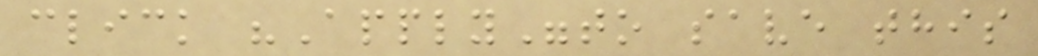click "Apply"to save this
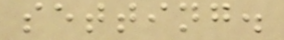setting.
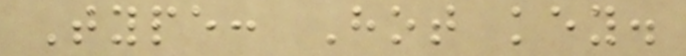Type: Hot key.
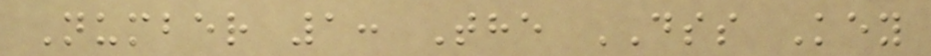Number 1: The DSS Key
